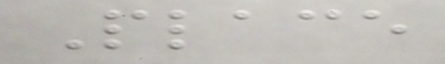Place
